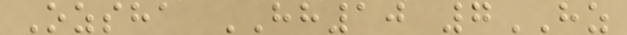Ozsha HH10 7HZ
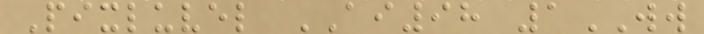Pixluvel AI98 1WW
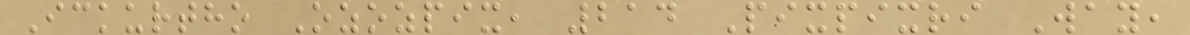Ickurtho Ozozpix, 214 Pixpixri Way,
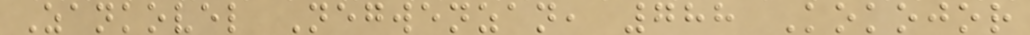Zankovel Negwenzan, 788 Kokojor
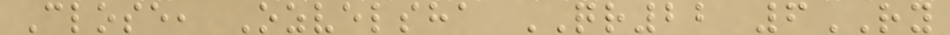Close, Ozvelsha QR22 6RY
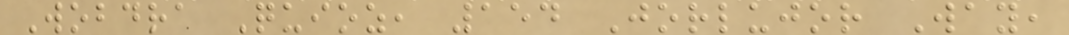Wobdra Quioz, 154 Jorlujor Way,
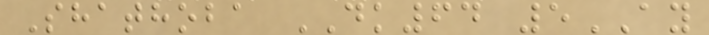Shathoba DK64 5AY
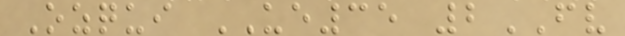Ozqui UE35 2FV
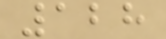128
